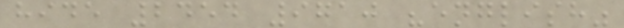hide 2454 9710 "english"
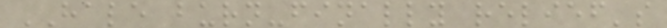HALE burn-finally relief's
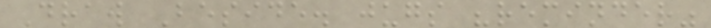Draw Beside. jugs "reminder"
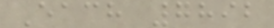Each 7892
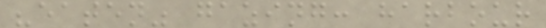"eaten" gazing: harbour
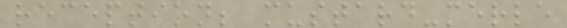reception; mustard-merle
